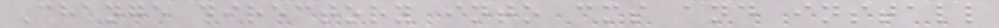Change directory into cms and install
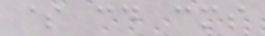$ cd cms
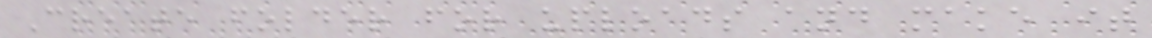Create folder for uploads and make it
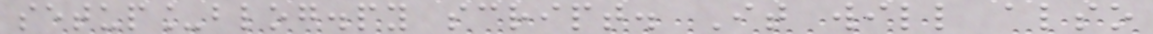setup_blog.py script. It will also
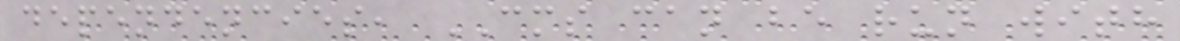dependencies, CMS can be run with
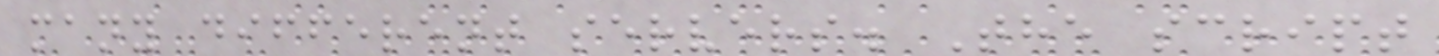many different servers. The script
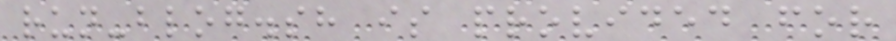run-blog.sh is provided for
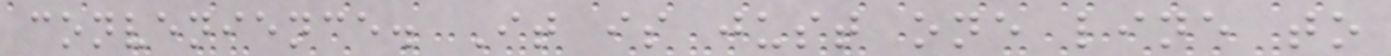convenience. It is just one line to
